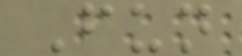Fun
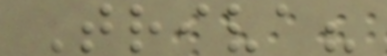Triva?
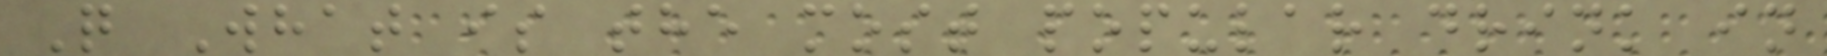Q What is the most popular drink in
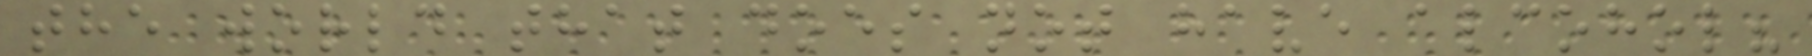the world that does not have alcohol?
